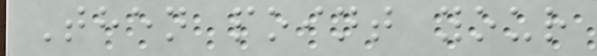Then point your
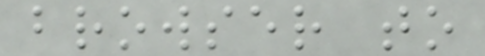browser to
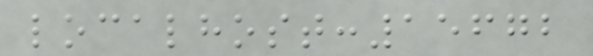localhost:15672
